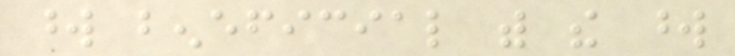word beneficial with the word
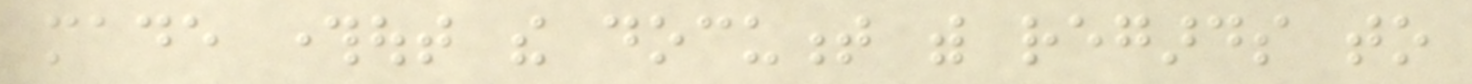made throughout the document with regards to
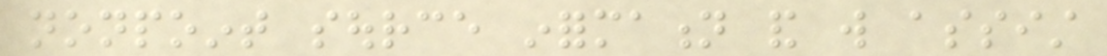nonpoint source information and will assist
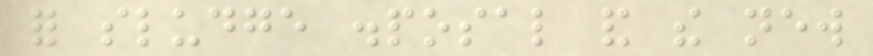for sludge disposal and the new
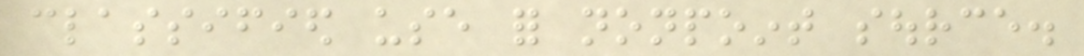classified use for nonpoint source.
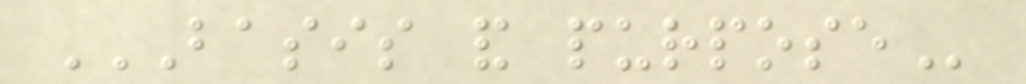BASIS AND PURPOSE
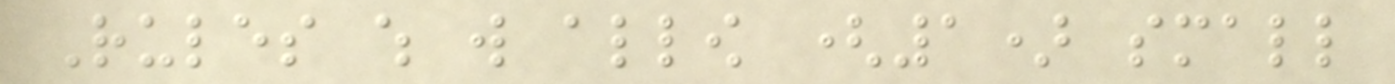Rules which will allow (1) small
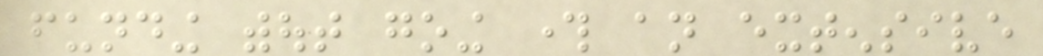funding without going through an extensive
